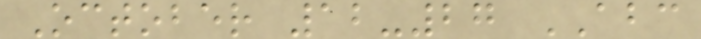October 12-27 ABC
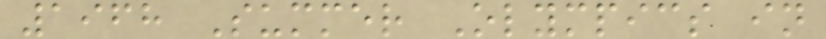1968 Summer Olympics in
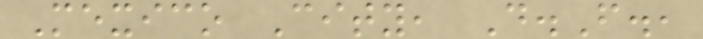Mexico City, D.F.,
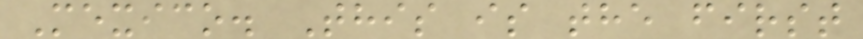Mexico. This is the first
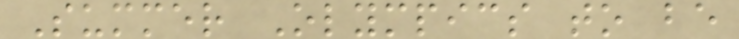Summer Olympics to be
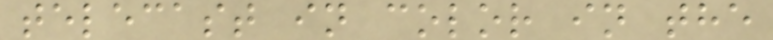telecast in color in the
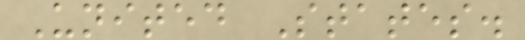United States.
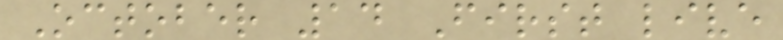October 14 First live
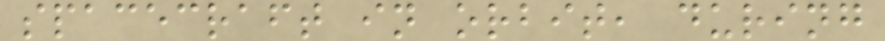spacecraft in orbit, during
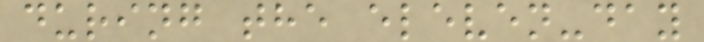during the eleven-day
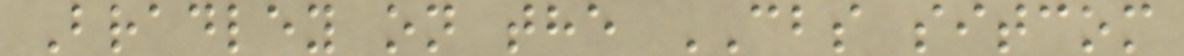Bradley on the CBS sitcom
